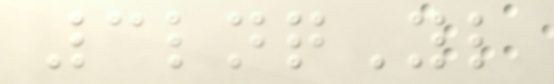3lnqYl
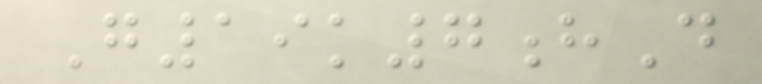G19k7hD
